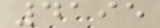4195
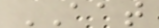AAT
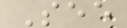See
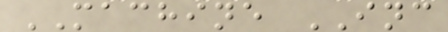MACHINE INC
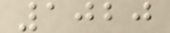1020
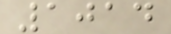1014
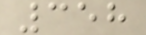358
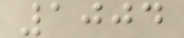1004
